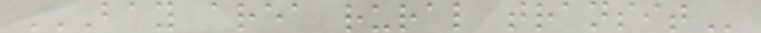BAY AREA RURAL TRANSIT
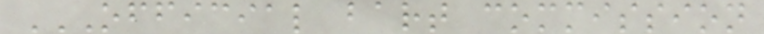OFFICIAL BART COMMISSION
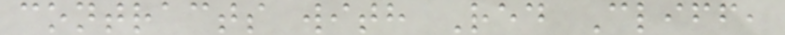contracts with Red Cliff,
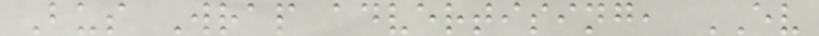Bus Wrap advertising, EV
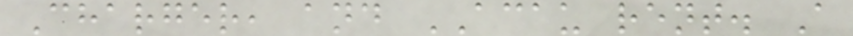Charger, and ACAU rent. A
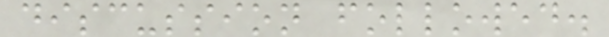discussion followed.
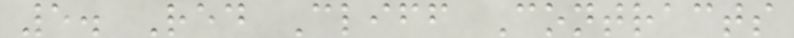5. Red Cliff Contracts
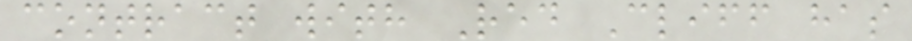contract with Red Cliff has
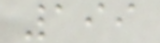199
